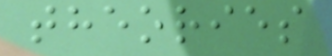theories
